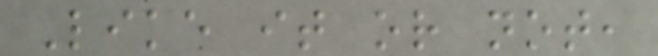Like it or not,
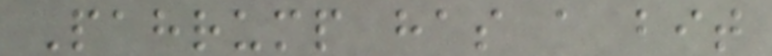Pahrump has a bit
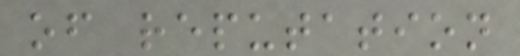of reputation
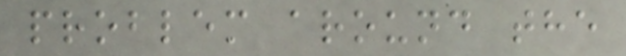problem around the
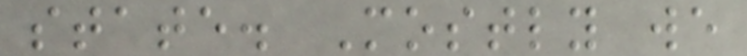state. Mostly we
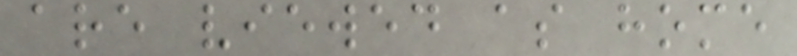are viewed as home
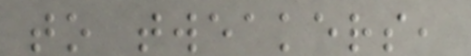to tweakers,
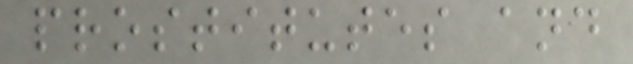prostitutes and
